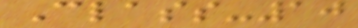Class-10
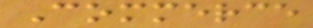Commerce
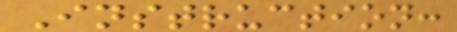Instruction:
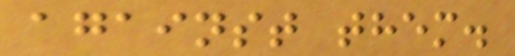against them.
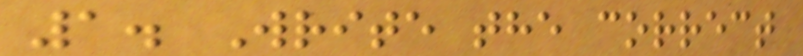1. Write the correct
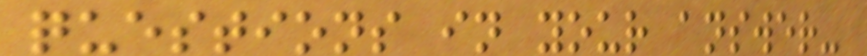questions in your answer-
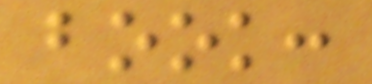book:
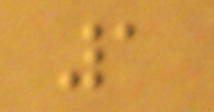1
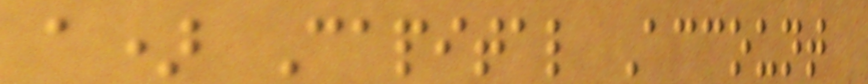a) Capital Account
